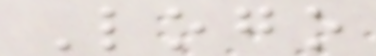Logo
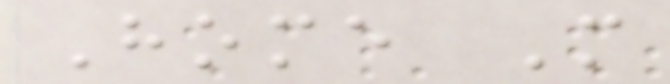Home More
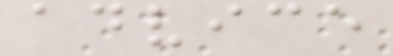advice
